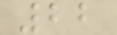22
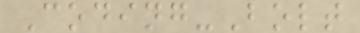Coding-Bolt
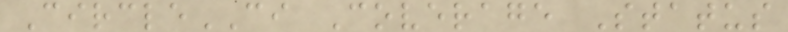CircleCI Coverage Status
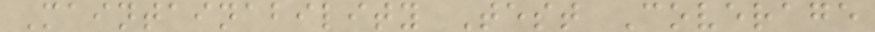Maintainability Test Coverage
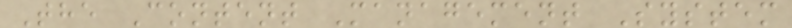The Content Management System
